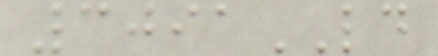3091LD
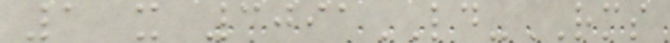1 x 3091LD-RMS
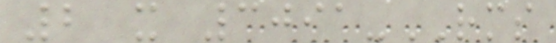2 x 3091-RMS
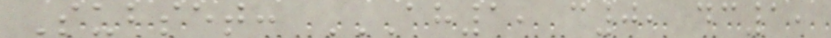Subset: AH1, C0, DC1,
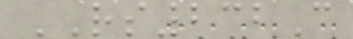RS232C
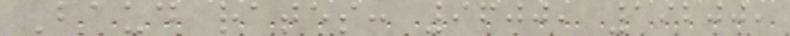Baud rates: 9600, 19200,
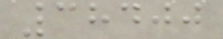38400
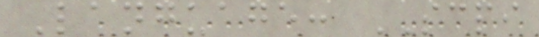Language: SCPI
